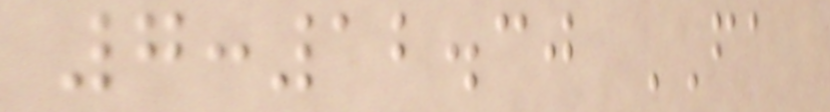7:12.30 FA
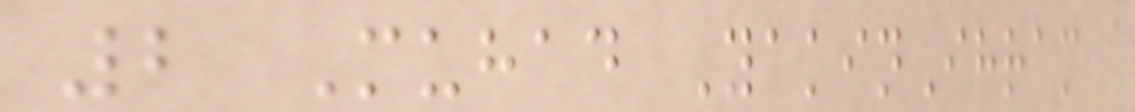2 Muhad YakinIhram
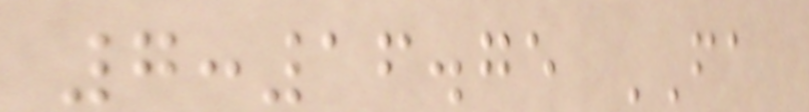7:16.75 FA
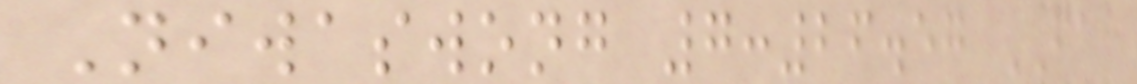Niwaswong 7:26.57 FA
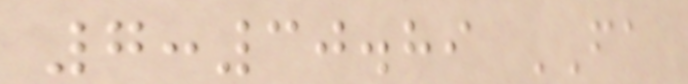7:30.89 FA
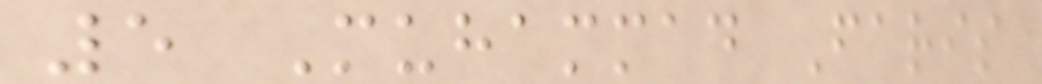5 Muhammad Faris
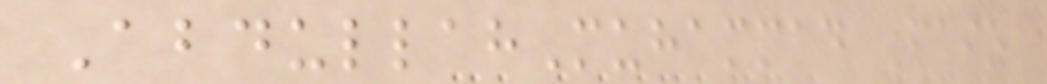AbdullahMuhammad Faiz
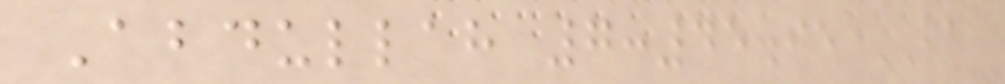Abdullah 7:45.95 FA
